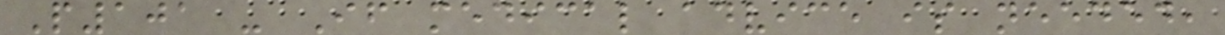P101 - If medical advice is needed,
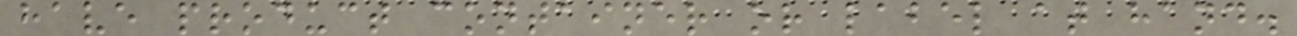have product container or label at hand.
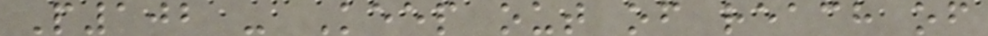P102 - Keep out of reach of
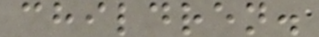children.
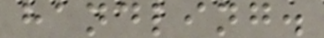handling.
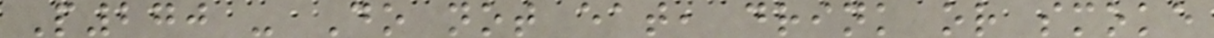P270 - Do not eat, drink or smoke
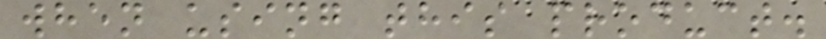when using this product.
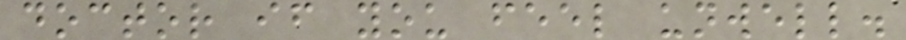doctor if you feel unwell.
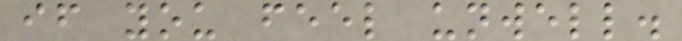if you feel unwell.
